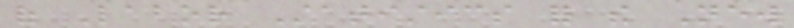of Labor Statistics for the New
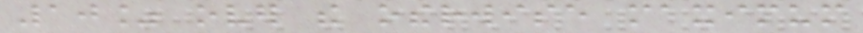10% over the otherwise maximum
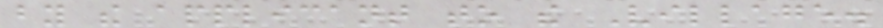by the applicant to the Village.
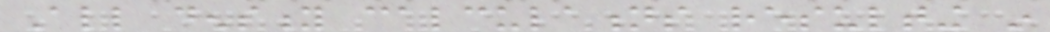All density calculations resulting in
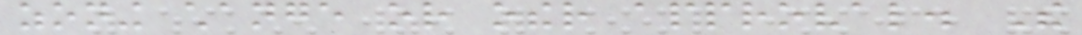zoning change or other approval. The
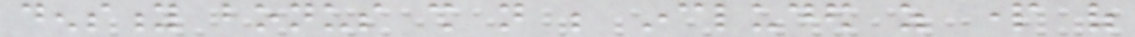density bonus shall not be included as part of
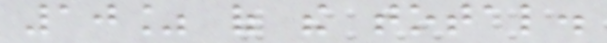10% of the total.
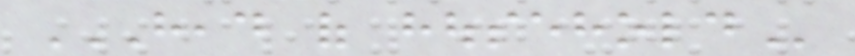HEAD OF HOUSEHOLD
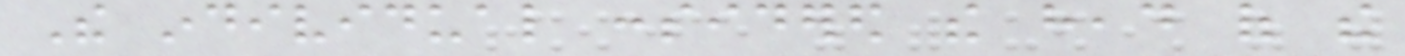The individual considered the head of the
